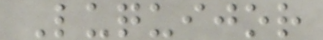Luquijor
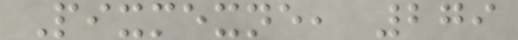Pixmexne, 279
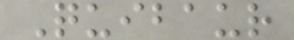Quibaur
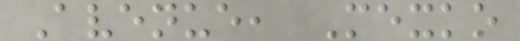Avenue, Mexko
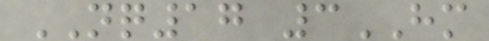NQ17 3HM
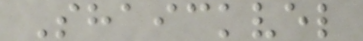Shaickvel
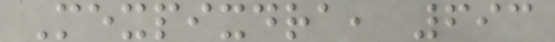Mexpixdra, 693
